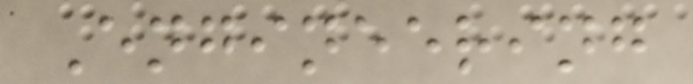Engineering
